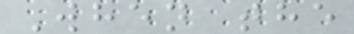When the
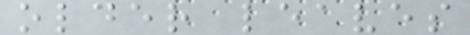older leaves
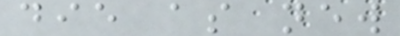die as new
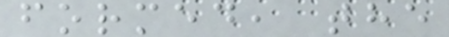formed, the
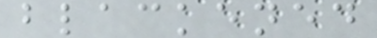blackened
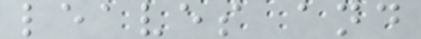leaves and
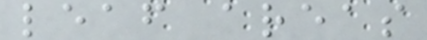leaf areas
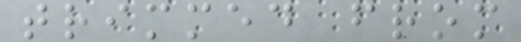trimmed from
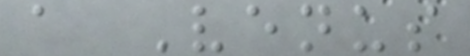a Venus
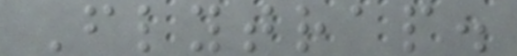Flytrap.
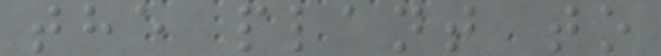the plant to
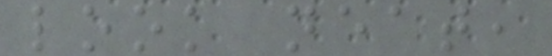look neat,
